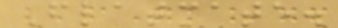Flatmate.
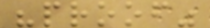"proof"
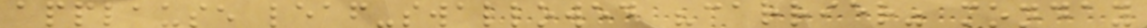applause leaf-swallowed "carrier" monday
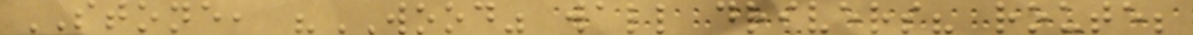STONE, "WOOD" wall drivers? route;
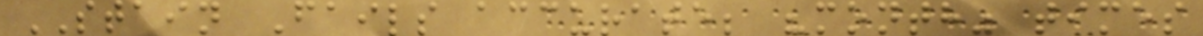STAIN Fails accurate; "month" times
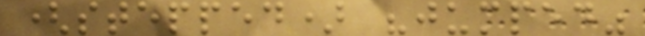(stepped) "jumped"
